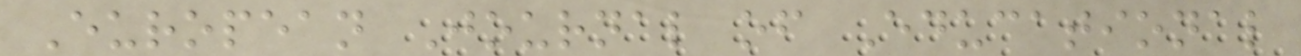European Journal of Educational
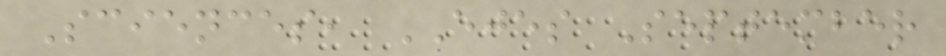Sciences, EJES September
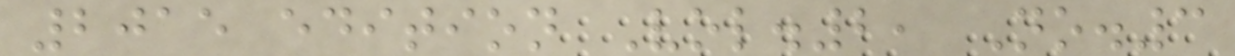2015 edition Vol.2, No.3
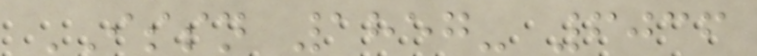ISSN 1857- 6036
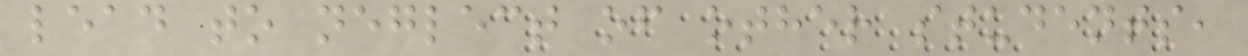lead to neglect of other students,
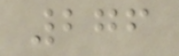276
